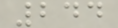244
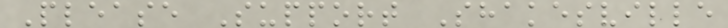Please Support Shakesville
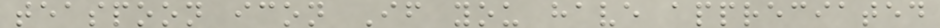teaspoon icon If you have appreciated
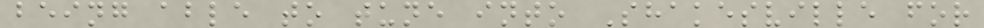being able to tune into Shakesville for
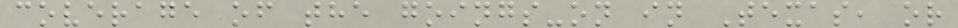coverage of the goings-on in Texas, or
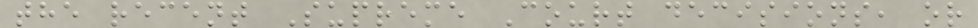the recent Supreme Court decisions, or
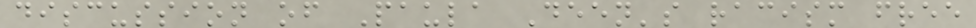discussion of Paula Deen's racism free
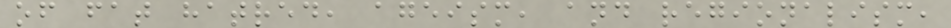of fat hatred, ageism, and regionalism,
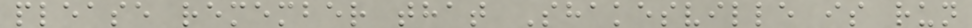please remember that Shakesville is run
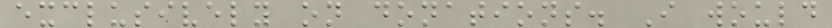exclusively on donations. I would
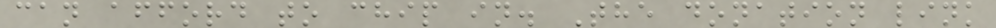can afford to chip in. The donation link
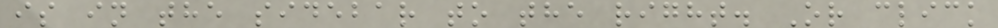is in the sidebar to the right. Or click
